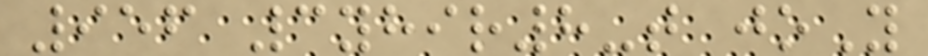956 3yhir8-t joY
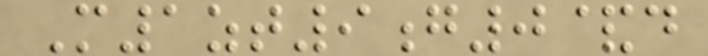M1zt9g0&d
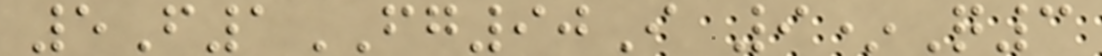5F1FG90I 9*Q3
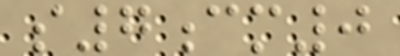s7cm0
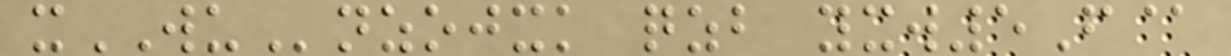xWUnzojxk qzb yxw5F@
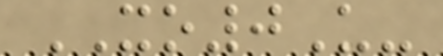XO0U-
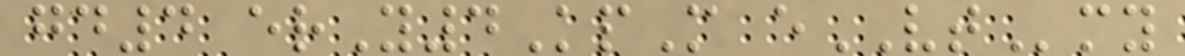gd4 erY4KpM eVTmy
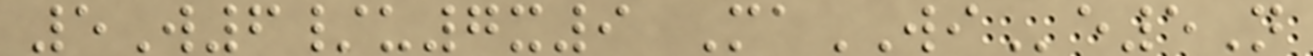5W6/u7x9 MaWIe5N
